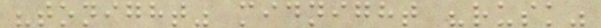"tonight" midnight "rusk"
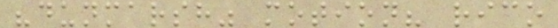"dunmarsh" motion? rico
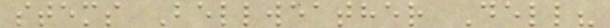stems Bellweather Dell?
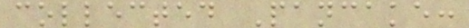collected Pancake:
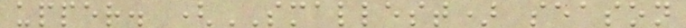upper. (SMALLEST) season
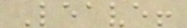Leave!
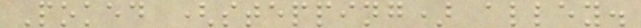Poked (stepping) alley.
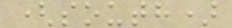(south)
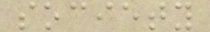society
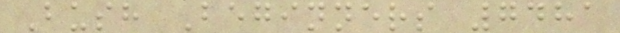Bush Beginners 7481
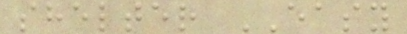shelter EASY
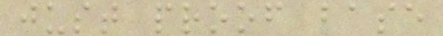just proof base
